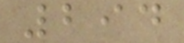294
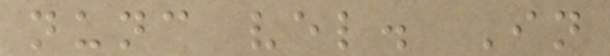nunc vel. In
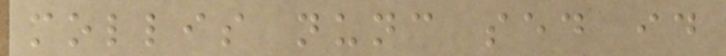mollis nunc sed id
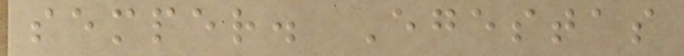semper. Egestas
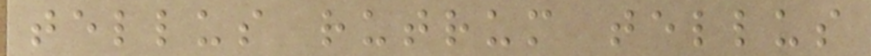tellus rutrum tellus
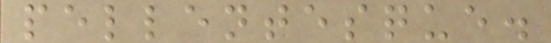pellentesque.
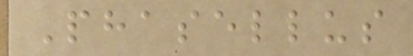Phasellus
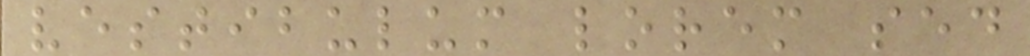vestibulum lorem sed
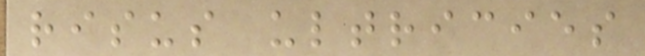risus ultricies
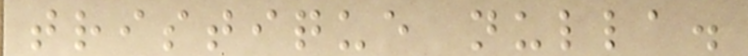tristique nulla.
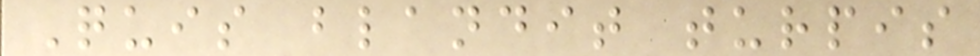Quis blandit turpis
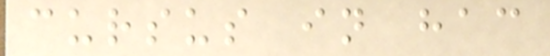cursus in hac
